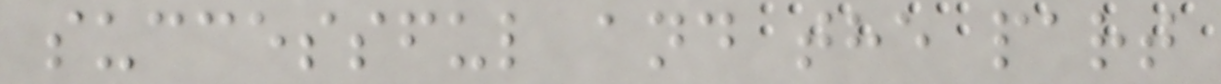successful and the part
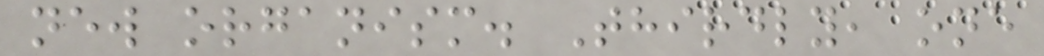new organism. Thirdly, one
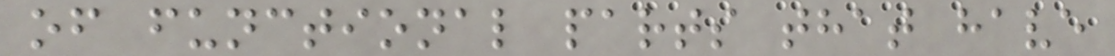of functional parts that have
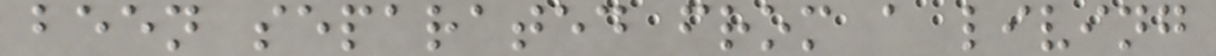been separated from a living
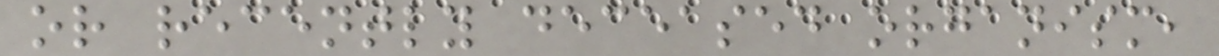or recently deceased organism,
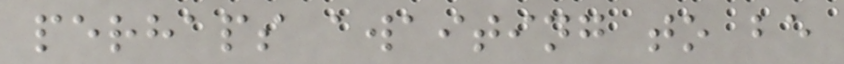perhaps awaiting to be
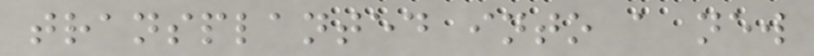transplanted into a new
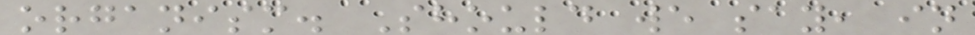organism. Should we say, in
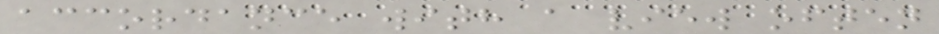accordance with a view often
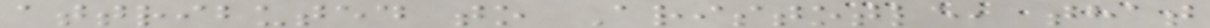attributed to Aristotle, that
